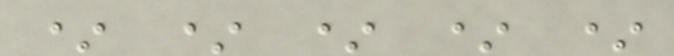* * * * *
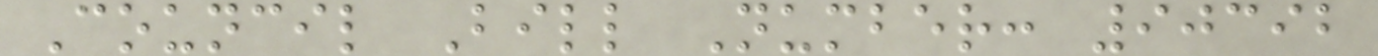Council Bill Number: 90392
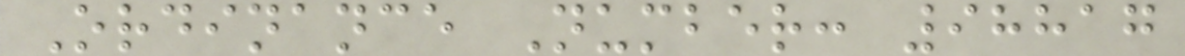Ordinance Number: 98817
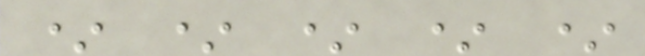* * * * *
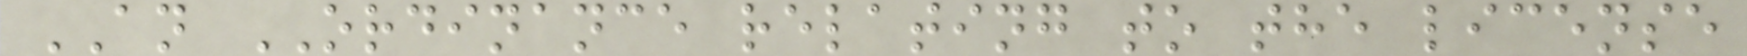AN ORDINANCE relating to the license
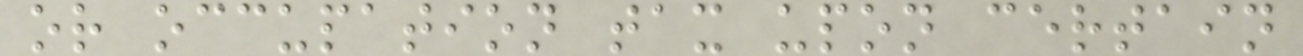or occupation tax upon certain
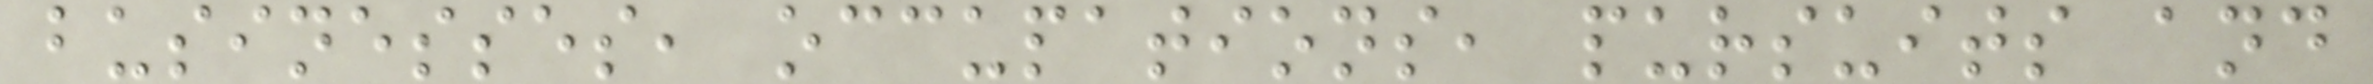businesses, occupations, pursuits and
